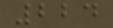224
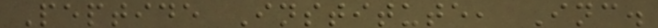Peptide Institute, Inc.
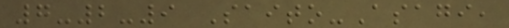7-2-9 Saito-Asagi,
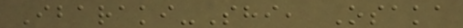Ibaraki-Shi, Osaka
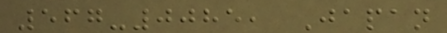567-0085, Japan
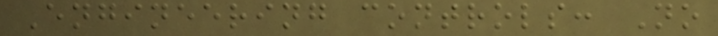Engineering controls: No
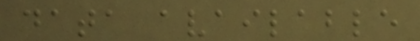data available
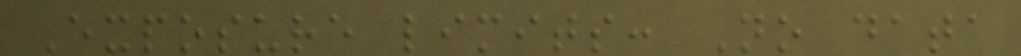Exposure limits: No data
